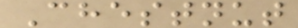Chestnut
